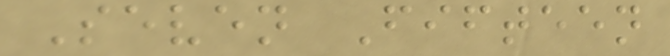Seven Fifteen
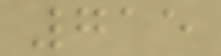715
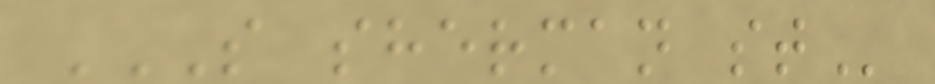S SHERMAN ST
